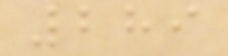289
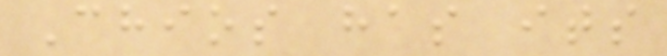Chios has its
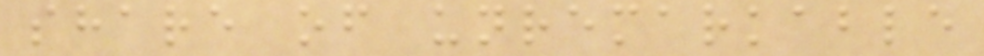share of unremarkable
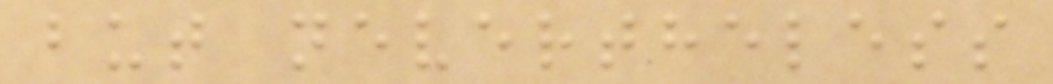but nevertheless
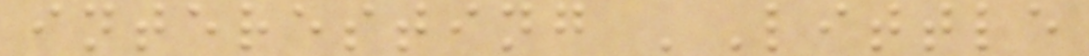interesting 'Little
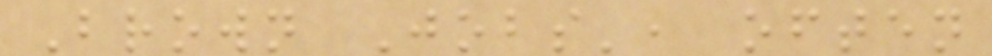Brown Jobs', often
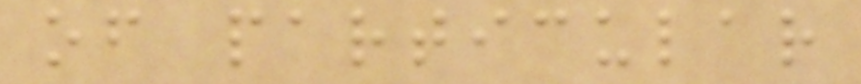of particular
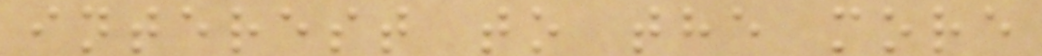interest to the more
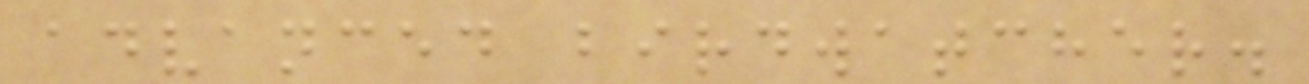advanced birdwatcher.
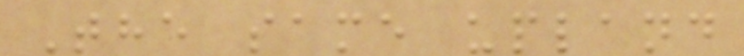The same upland
